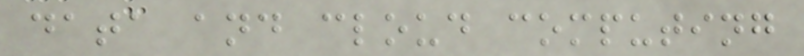data and cloud computing
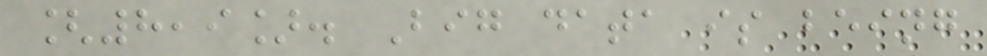[8,9]. Big data is being
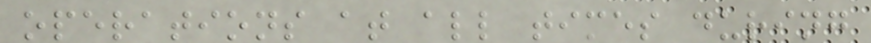operations at all times during
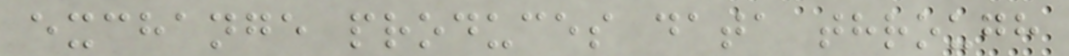exchange produces data through
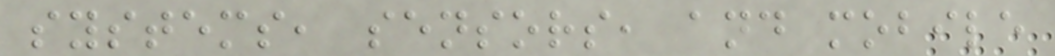systems, sensors, and mobile
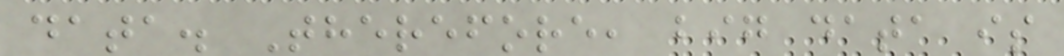data. Therefore, big data is
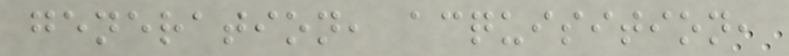generation, acquisition,
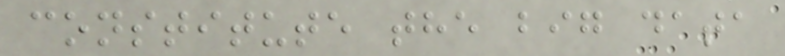constitute the big data
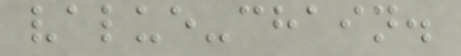value-chain.
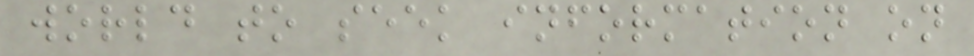world to seek information on
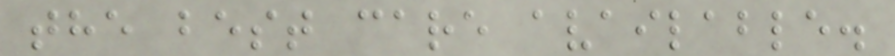the best care available.
